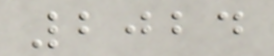2024
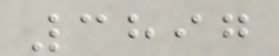3897
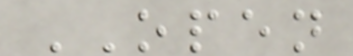OPEN
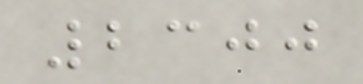2300
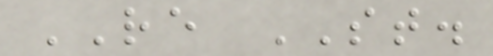RE ST.
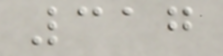317
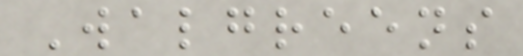Walgreens
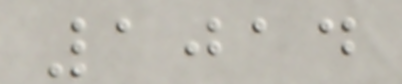1014
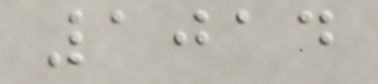1014
